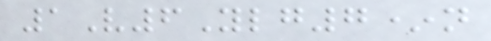1V6Ylg7*n
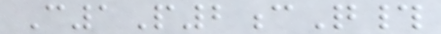C1P2cQ#
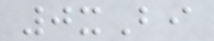0xBi
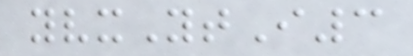yvxYtI3
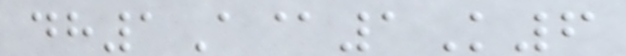dh1A@1K6
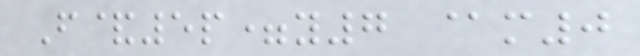F&5p=y7 @m0
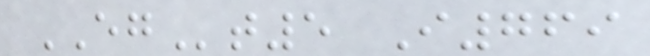EGt5 I769
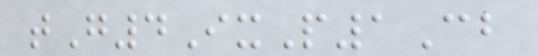tG4IxP1Cb
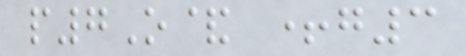p7O& +g3
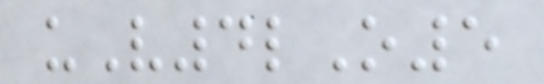uV4lO5
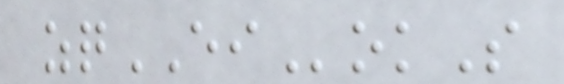zqEIokS
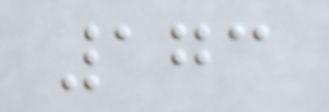173
